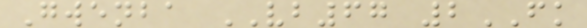Gwenba VB67 2FK
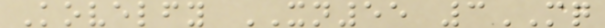Kovelfy XN55 3MQ
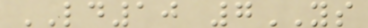LD10 7YS
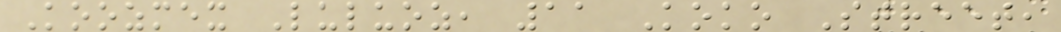Koozmex Luluoz, 11 Koko Street,
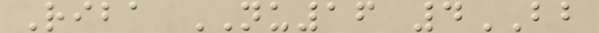Riba NU16 4BB
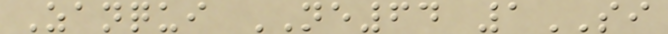Zanqui NE64 1SI
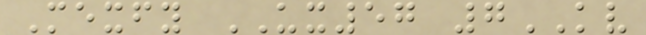Mexfy UX57 7KV
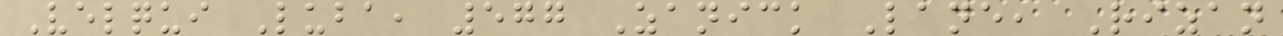Velqui Luba, 577 Zanick Lane, Rizan
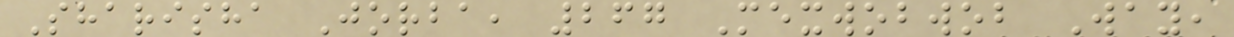Sharisha Jorba, 267 Mexwobwob Way,
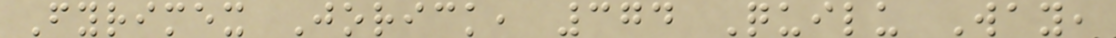Fyrimex Jorick, 374 Quilu Way,
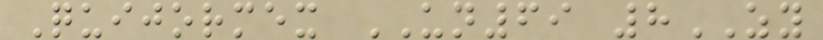Quijormex UN69 8ZY
